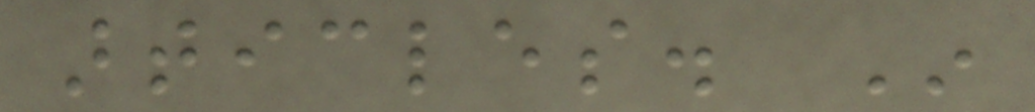articles. In
